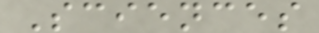Sciences
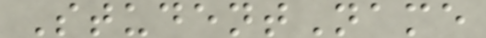StudentName
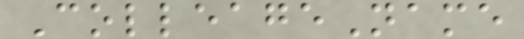ColleageName
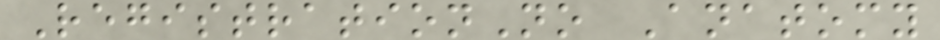RegistrationNo Anatomy
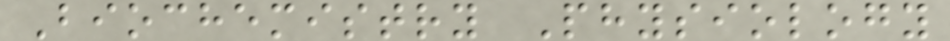Biochemistry Physiology
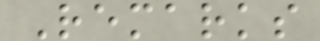Remarks
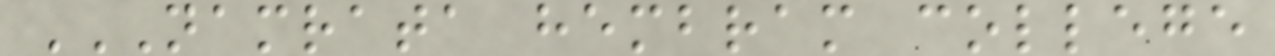NAMRATA HEMBRAM COLLEGE
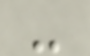-
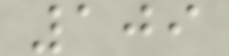109
